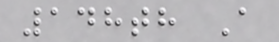148th A
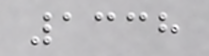1338
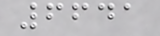6641
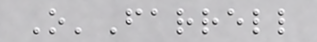O'Farrell
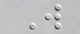W
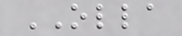OLLA
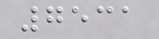7531
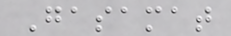Gasamat
